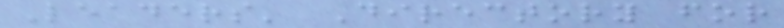Leaders' Directory for
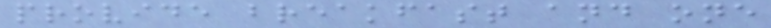provide breakfast and one
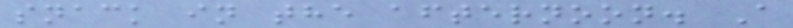snack in the afternoon. A
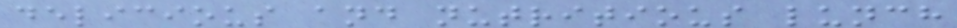delicious and nutritious lunch
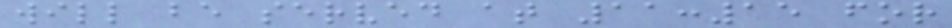will be served at 11:15 for
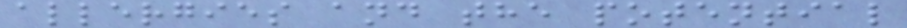allergies and the potential
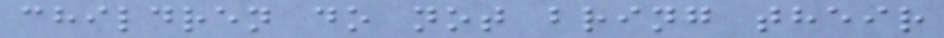children do not bring their
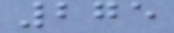275
